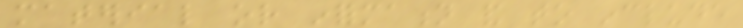material or information and to include
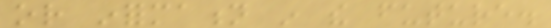or information in the future.
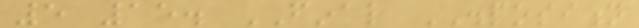5 15. FINAL DISPOSITION
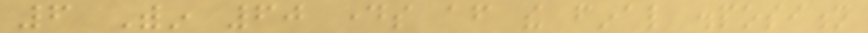6 Within 60 days after the final disposition
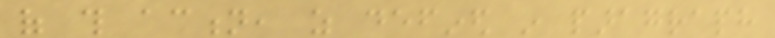of this action, as defined in paragraph
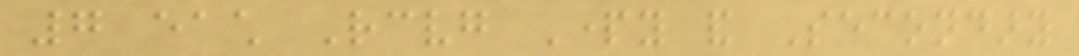7 each Receiving Party and Secondary
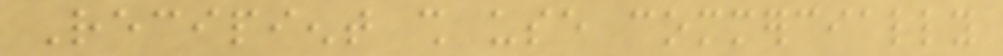Recipient shall use commercially
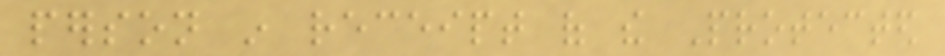person in receipt of the Protected
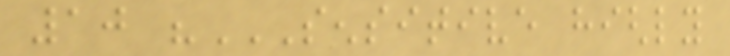10 "SENSITIVE HIGHLY
